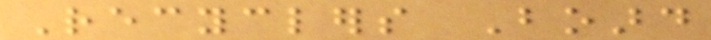Recyclers Board
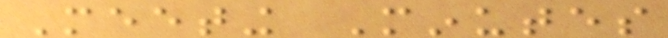Meeting Minutes
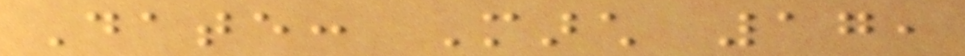Date: March 17,
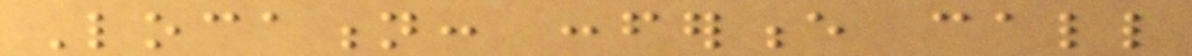Location: conference call
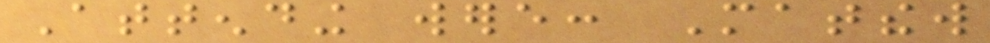Attending were: Matthew
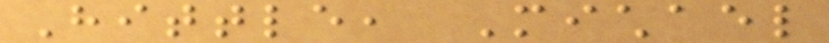Hittle, Michael
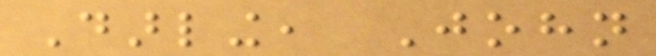Darling, John
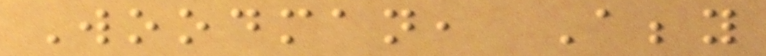Woodman, Abby
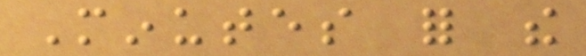Minutes for the
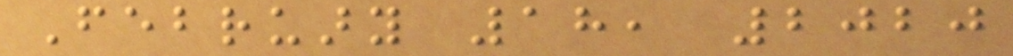February 18, 2020
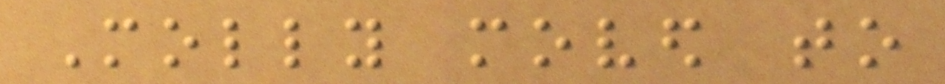Molly moved to
